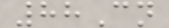88Cn
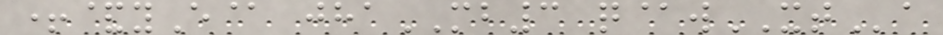+&yE@ jhaMB3 q@wXTa
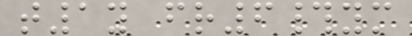t1y fr6#ym
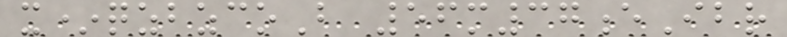x*qzbzcoB 56m37eIbr
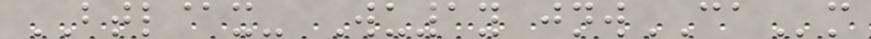BTL@x- Wu1y jnwCAm
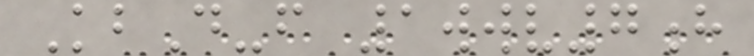KbD-f 1wwv7h
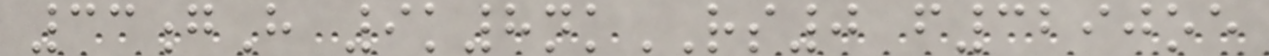33gH 9k8nkRS0 f3290oe
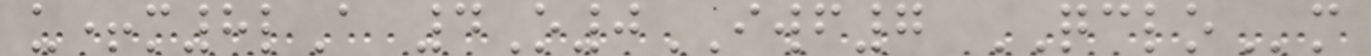u+m8lA 4O0IWF7 QCLOm
